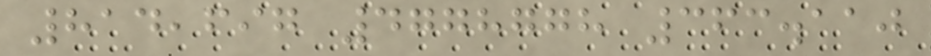814,697 4778778 363.110
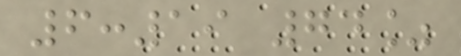6:19 74%
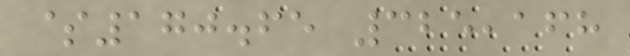$170.65 325,168
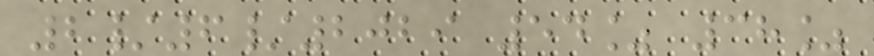2/6/2029 54% 38%
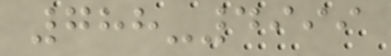788-4999
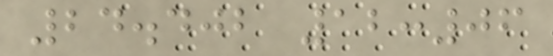24.402 12:06
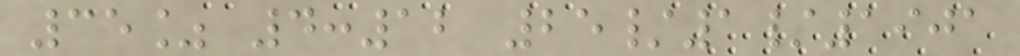35% 4:12 25/1/1901
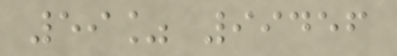59% 99456
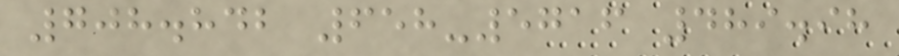708.842 658-5716 489.98
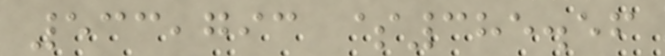533,793 $385.56
